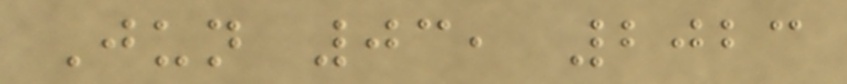Jun 03, 2023
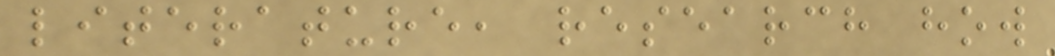literature, research how
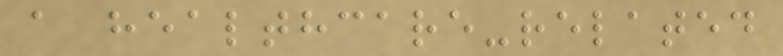a healthcare-related
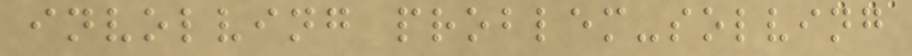involving problem-solving
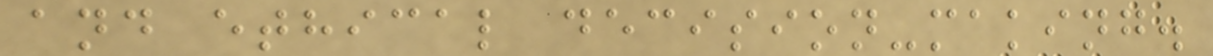and ethical decision-making.
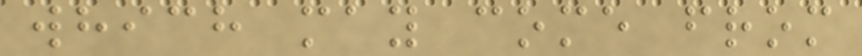which may come from
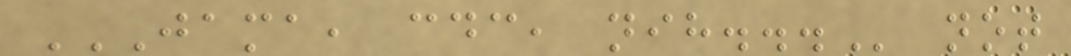JAMA, CDC, NIH... not
